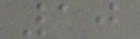10
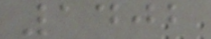1402
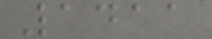1411
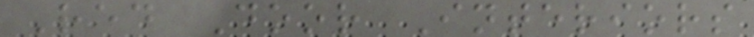Red Door Interiors
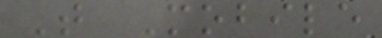T Mobile
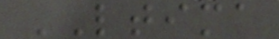LTIMA
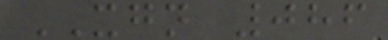XGN 086
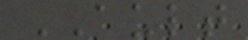AULT
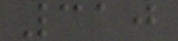310
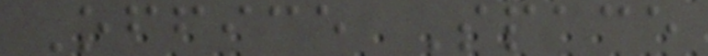Office Space
